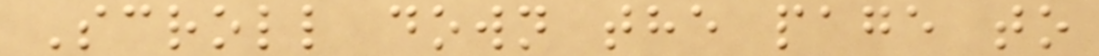Scroll down the page to
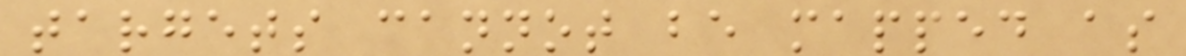targets cannot be mapped as
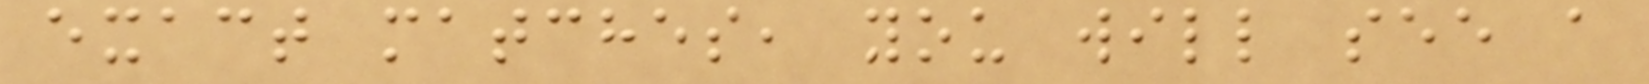exact matches, you will see a
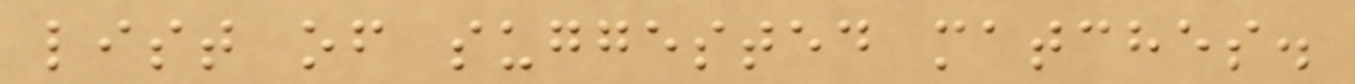list of suggested matches.
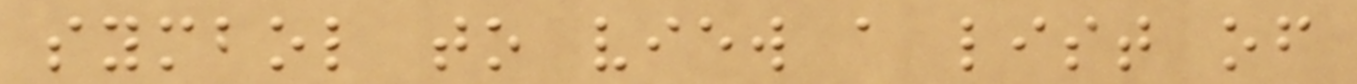symbol to view a list of
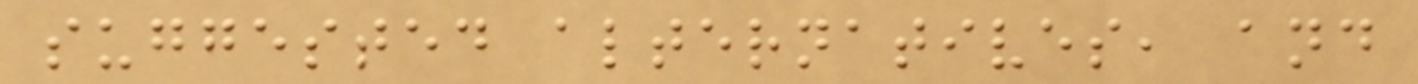suggested alternatives, and
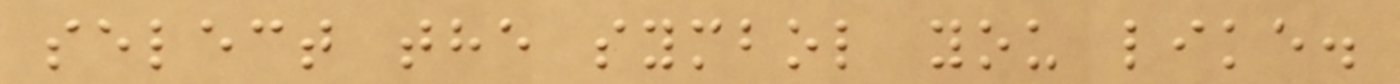select the symbol you like.
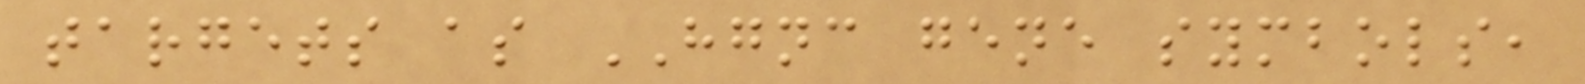targets as HGNC gene symbols,
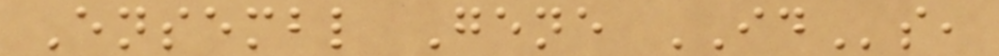Ensembl Gene IDs,
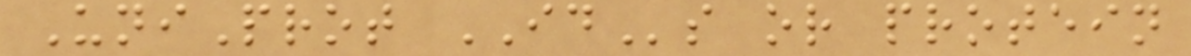UniProt IDs or protein
